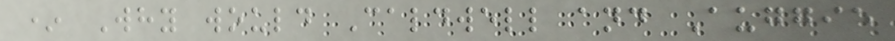* Why would Caldwell and Auggie
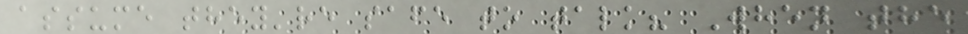assume they're safe to talk? When the
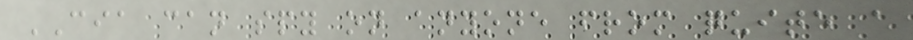CIA can spy on anyone from quite a
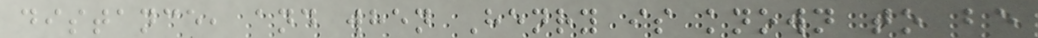distance, and when Henry is known to be
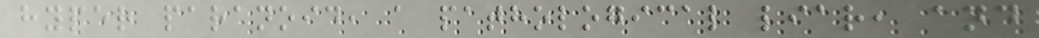hyper paranoid, a pathological liar, and
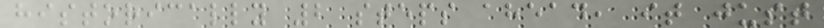historically 2 steps ahead, it just
